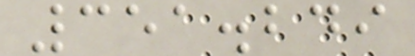351.249
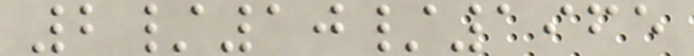2/10/1965
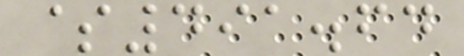$491.64
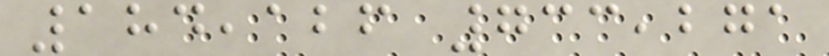184,126 733,271
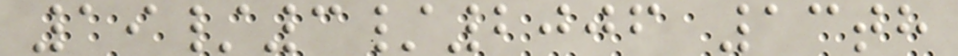19/3/2006 13th
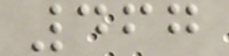467
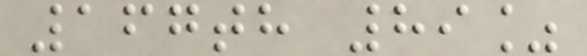167th 89%
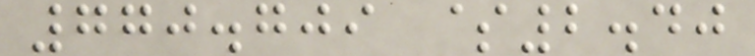770.709 $2.40
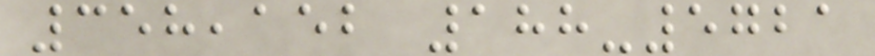358,152 188-5721
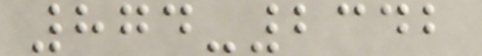874-2342
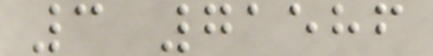3 71586
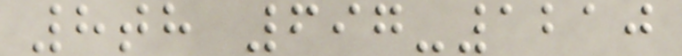8th 697-1210
